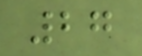27
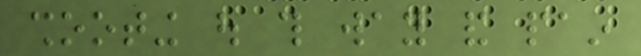shooting out this way and pain
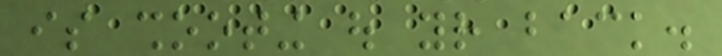is shooting out your back.
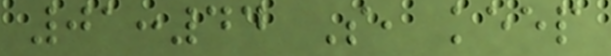01:44 So, keep
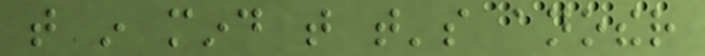that in mind that that's another
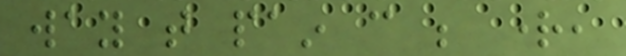way that pain can be right,
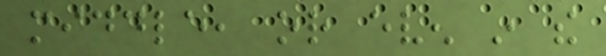middle, or even in the
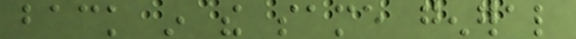back in the same general
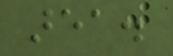area.
